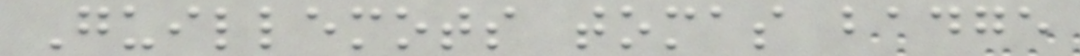Guillemots tomas badge
